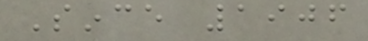Since 1906
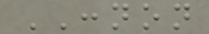CONNON
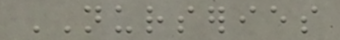NURSERIES
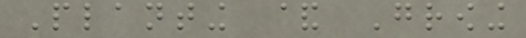Planting & Growing
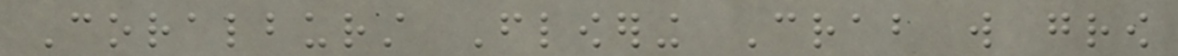Coralburst Flowering Crab will grow
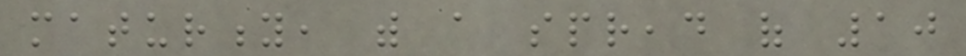maturity, with a spread of 10
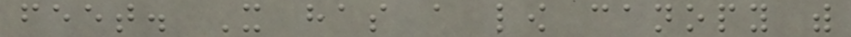feet. It has a low canopy with
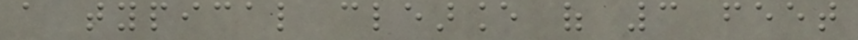a typical clearance of 3 feet
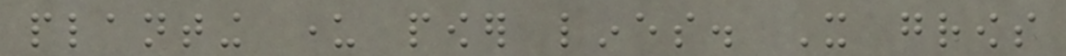planting under power lines. It grows
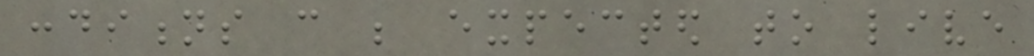conditions can be expected to live
